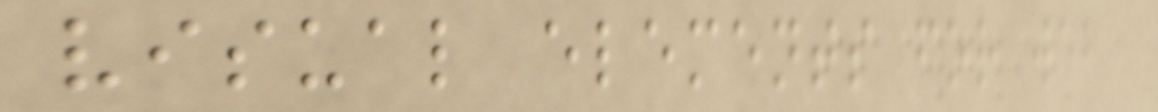visual elements for web
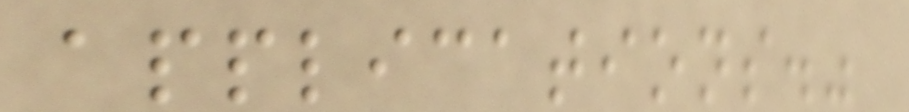applications."
